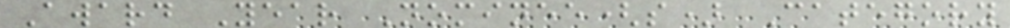Award Year Nominee(s) Category
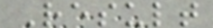Result
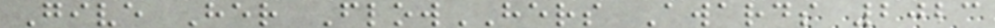Give Her FlowHERS Awards 2023
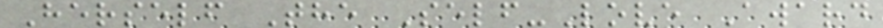Herself The Self-Love Award
